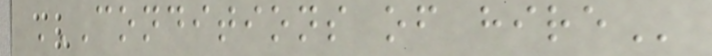CONDITIONS OF HIRE
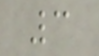3
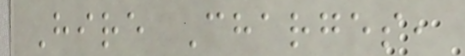Hire Charges,
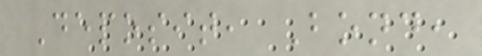Deposit, Bond,
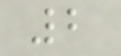2
